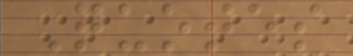Quotes
